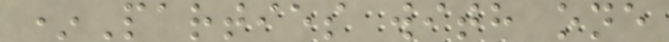*Parties with one
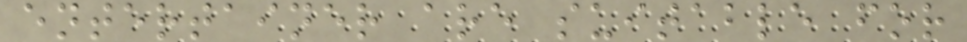entertainer are suitable for
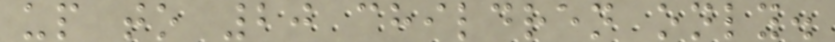up to 20 children only.
